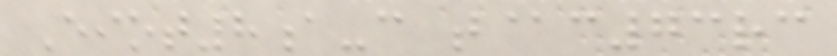Eiot8a-c t@c73rc
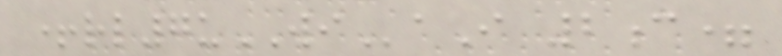+rl7uWIaI 2c=
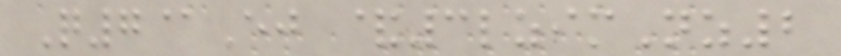Q7@Ej &3lzimNz2
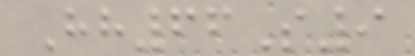Hh66S9
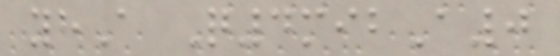yhA Q4mibA0
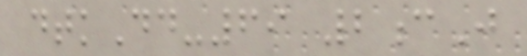dtkDd-69 2cJ
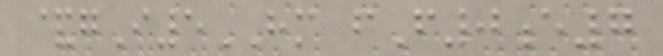&gI5HM fF0e7
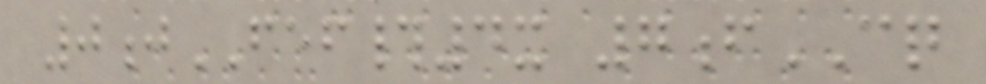0jFEF#4x 7fCQ
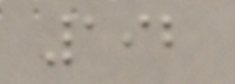192
